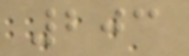203
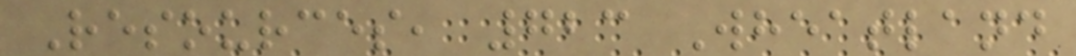Resources, 723 Wheatland
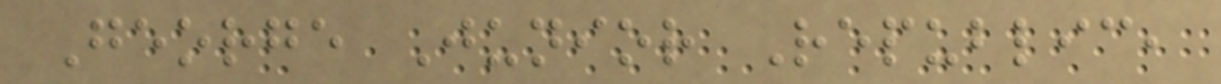George Junior Republic,
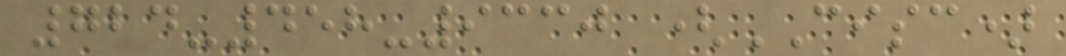724-458-9330 (CISC)
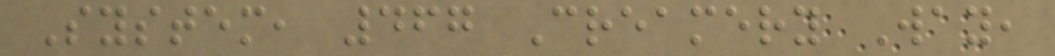System, 467 Creamery Way,
